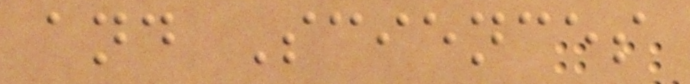and Sciences
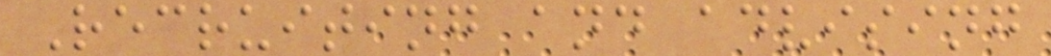Recruiting and advising
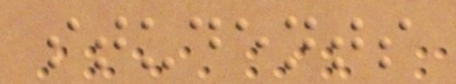students
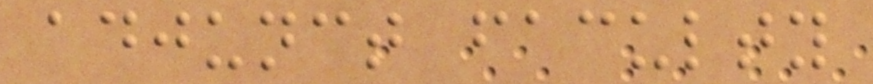adjunct faculty
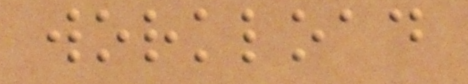workload
